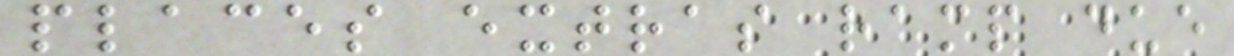places extras ramp due
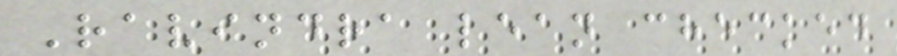Ravindra lean checked
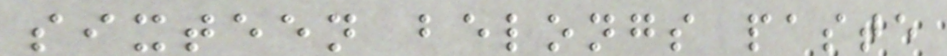sixteen belongs paste
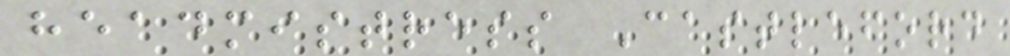headmistress Castleford
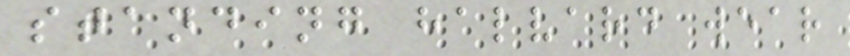standing halvard wear
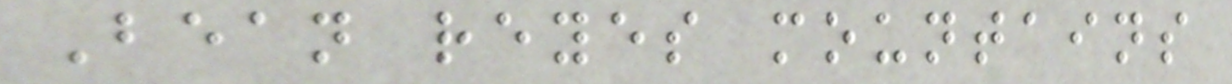Bean reyes mountains
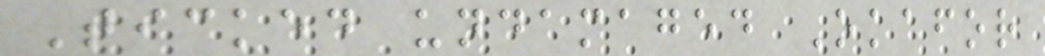Ticked undamaged Okafor
